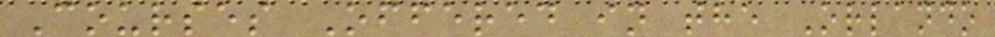Courses Offered in the Orlando
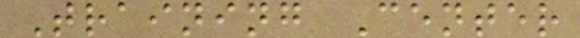Training Center
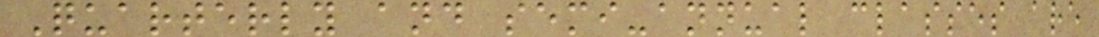Quarterly and semi-annual classes are
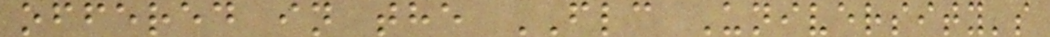offered in the FLC University's
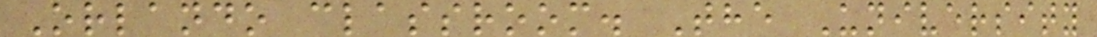Orlando classroom. The University
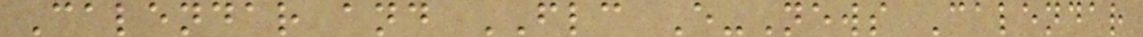Calendar and FLC E-News Calendar
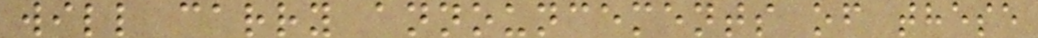will carry announcements of these
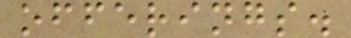offerings.
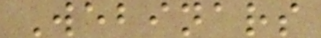Webinars
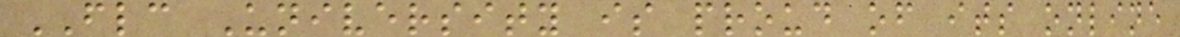FLC University is proud of its online
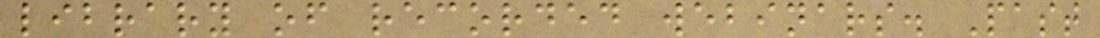library of recorded webinars. Past
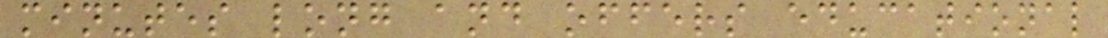minutes long and offers educational
